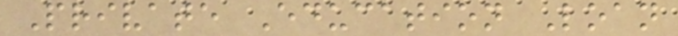Private Education Loan
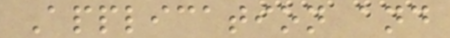Application and
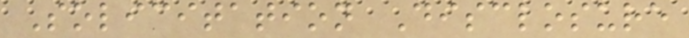Solicitation Disclosure
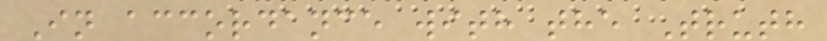In accordance with the Truth
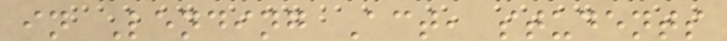in Lending Act, students
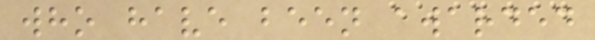who have been awarded
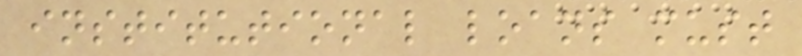institutional loans must
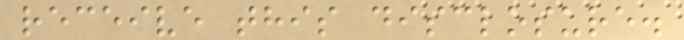receive this disclosure.
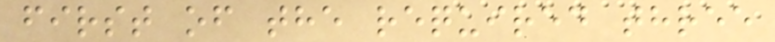first of the required three
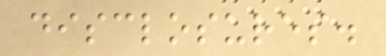disclosures.
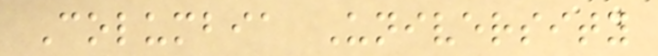Columbia University
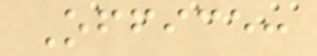Office:
